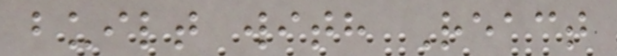built with React
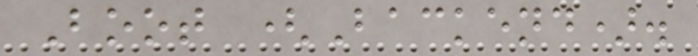Boot (Backend).
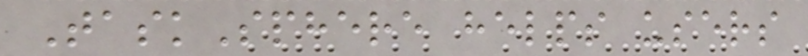TaskSphere helps users
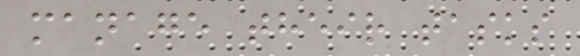manage their tasks
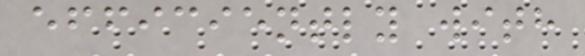efficiently with
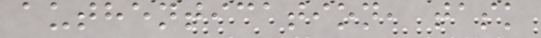authentication, task
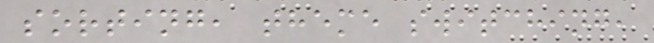sorting, theme switching,
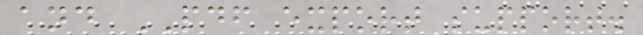and PDF export support.
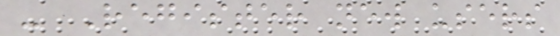- Register new users
